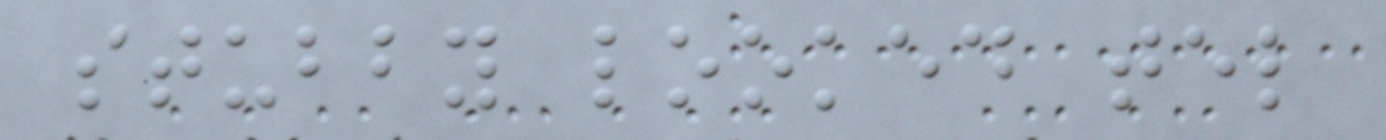stubby looked tel
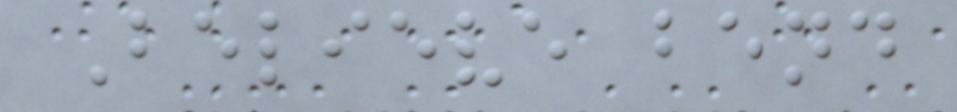Believe bend
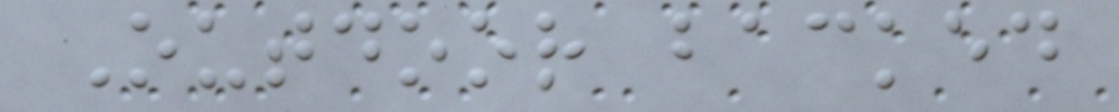Outdoor backed
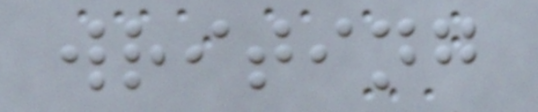writing
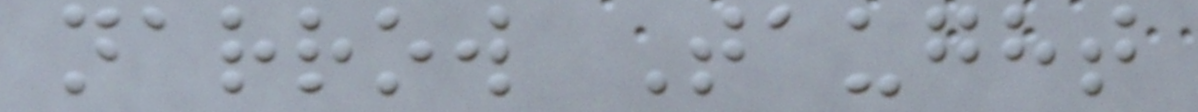narrow Taught
